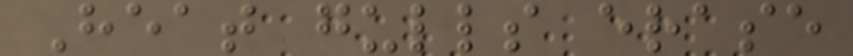Heat gulls erase
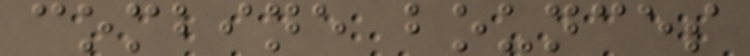combine bounces
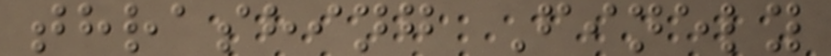thrashing Finely
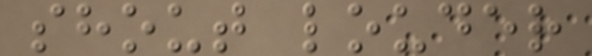shout louder
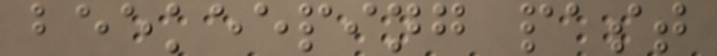beekeeping past
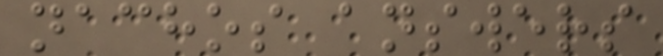nachos answers
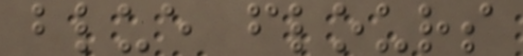blue flours
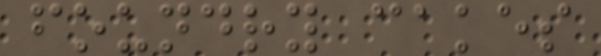foundry cakes
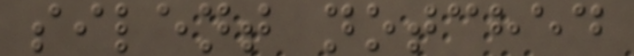silent notched
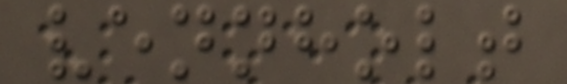vennholt
